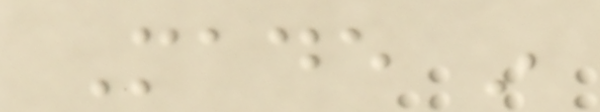Made in
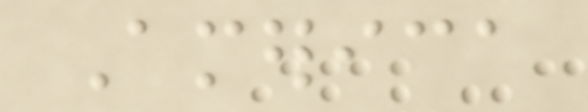America
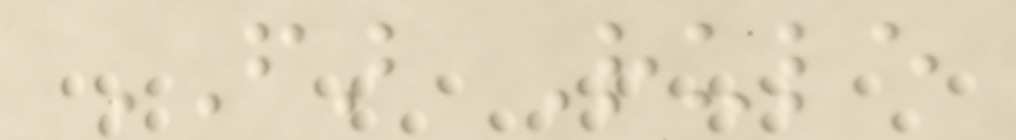FAR Rule
